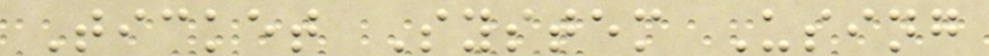Ticket System Using
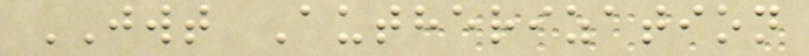JWT Autherization
